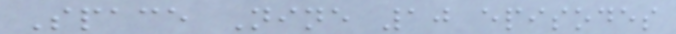Space Nine 10 episodes
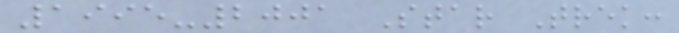1995-2001 Star Trek:
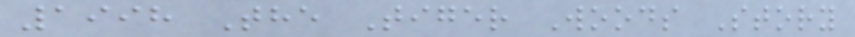1998 The Tiger Woods Story
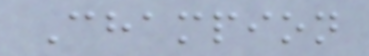Champion
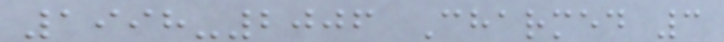1998-2006 Charmed 3
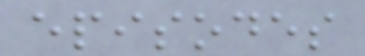episodes
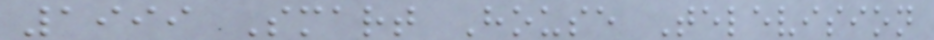1999 Smart House Television
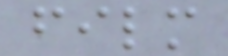film
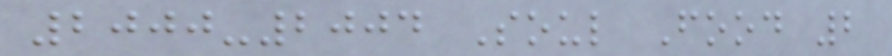2000-2004 Soul Food 2
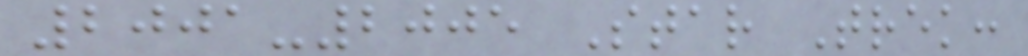2001-2005 Star Trek:
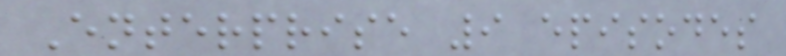Enterprise 9 episodes
